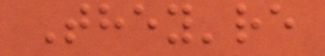They're
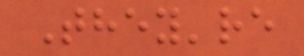They're
